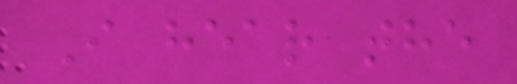I hear the
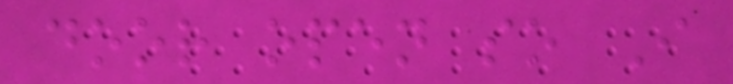door open so I
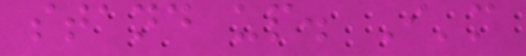stand up. I'm
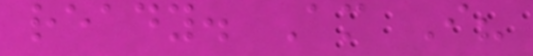ready. Am I?
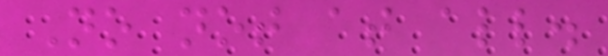No not at all.
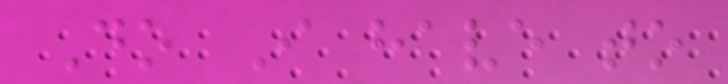Do I have to
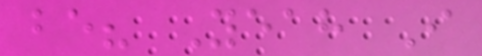be? Yeah I
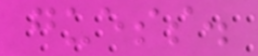guess.
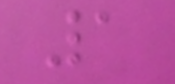1
